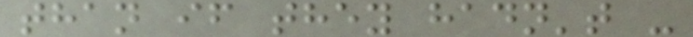than if they hadn't -
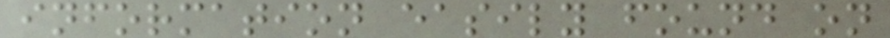information easily found on
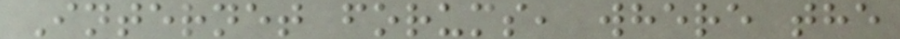Internet forums, where the
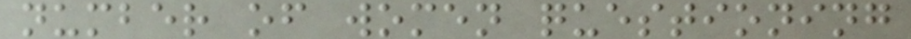number of women questioning
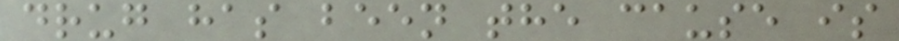drug has been the cause is
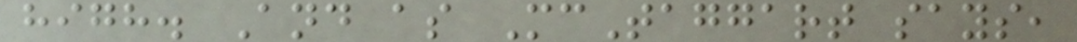high. And as McTaggart says,
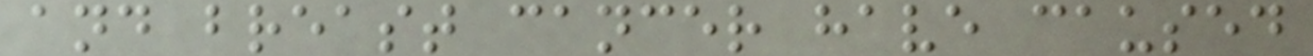and breast cancer have caused
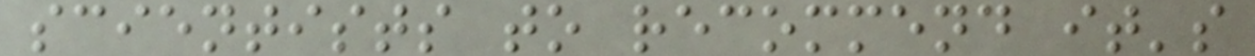scientists to recommend it's
